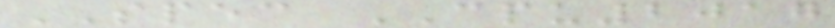SPEC CPU2017
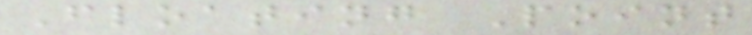Floating Point
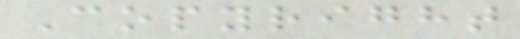Copyright
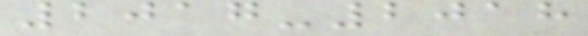2017-2018
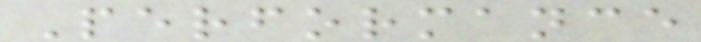Performance
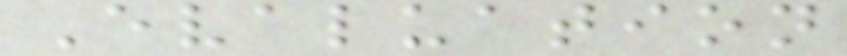Evaluation
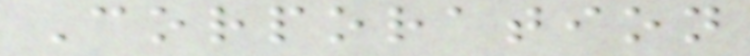Corporation
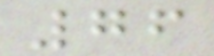76
